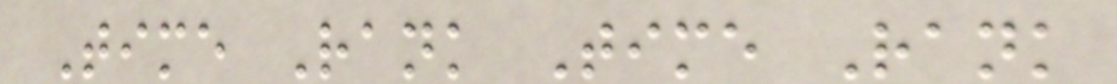Time Rank Time Rank
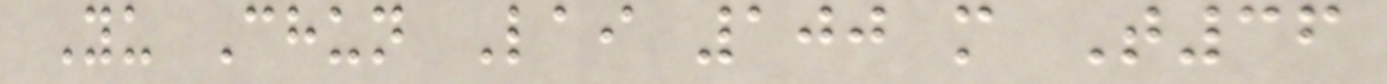Yu Chun Lai 100 m T36
